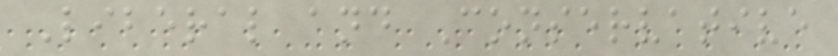Liberal and Conservative
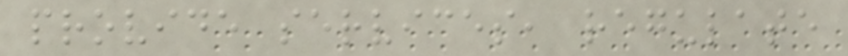provide services, regulate
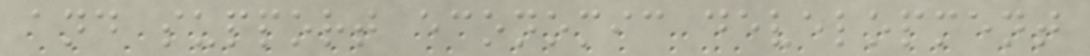and support economic development
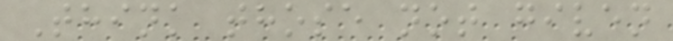Think those not given
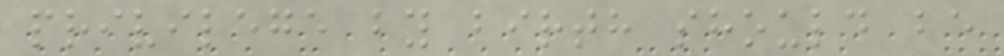privilege by birth should be
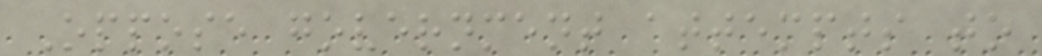Oppose government attempts to
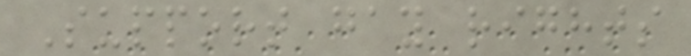Support gay rights
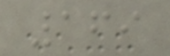169
